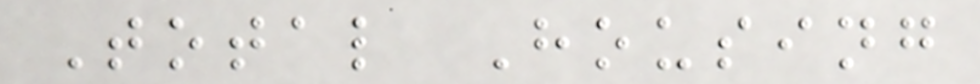Total Housing
